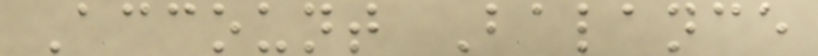Account Balance
